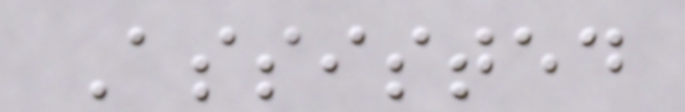Assisted
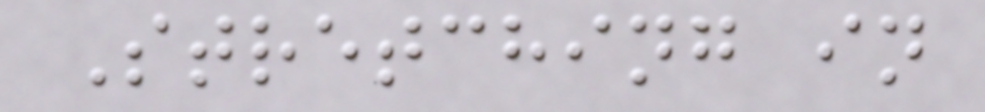Stretching in
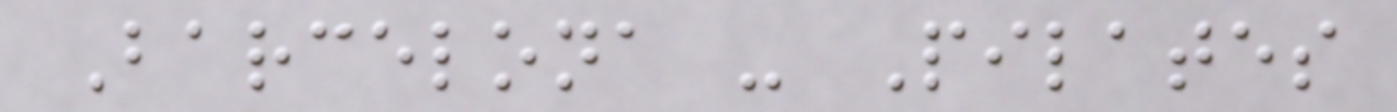Barcelona - Pilates
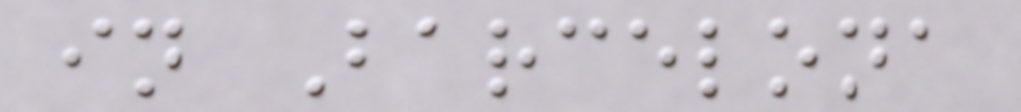in Barcelona
